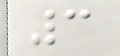3
